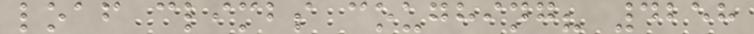loaf climbs coughing? 4258
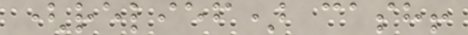(relief) cash!
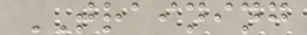TRAINING
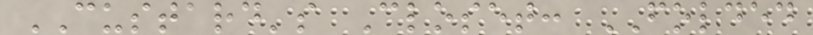CUSTARD's Closet: FOLDED
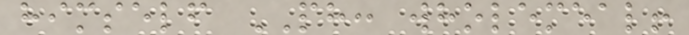himself PH: wholemeal!
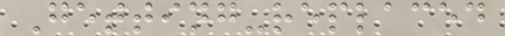Getting-replaced
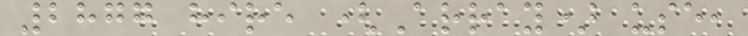2877 hire (Array) use,
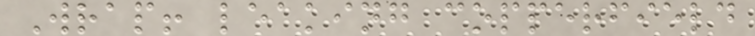Wrap! leaking copperfield
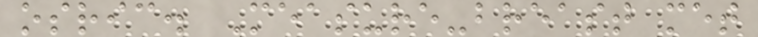osric. Measure-breast met
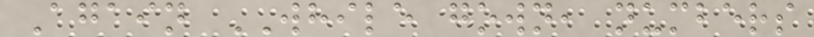Again WHILE gown, numbers
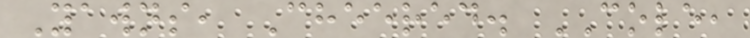Yawns, Cheered. COLE,
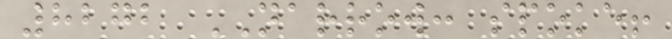8272 NARROW: spoke!
